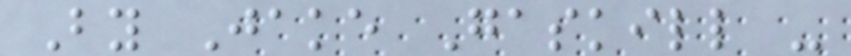By Jake Gaskill -
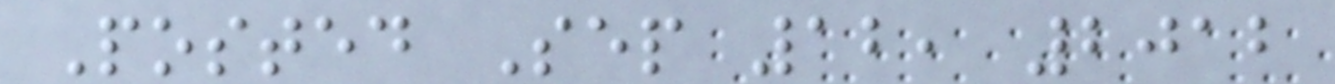Posted Sep 12, 2012
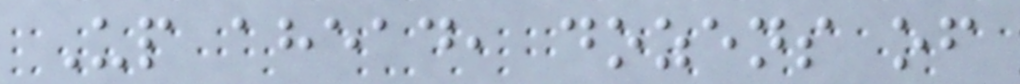Up ahead, dozens of
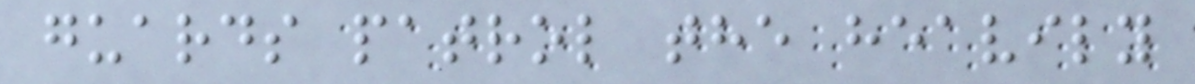guards patrol the heavily
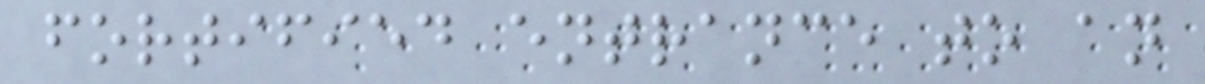fortified entrance to an
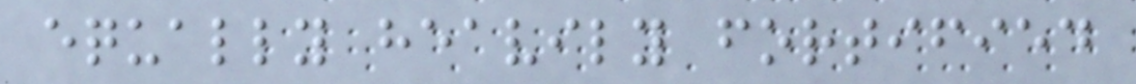equally heavily fortified
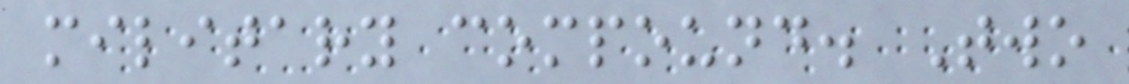military compound. Two
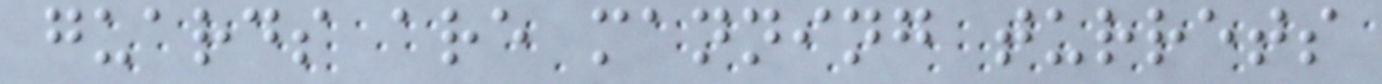guards are manning turrets
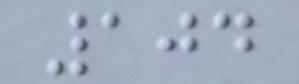104
